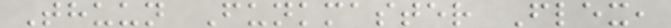Thuun Funkmaster Flex,
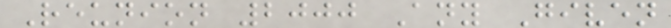Reunion 2000 Any Given
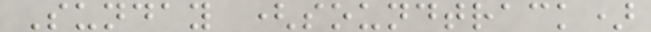Sunday (soundtrack)
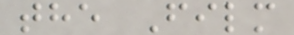the Film
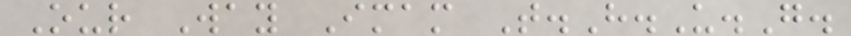Our Way Imam T.H.U.G.
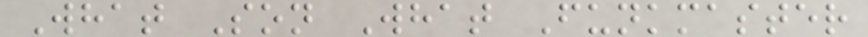What Son What Funkmaster
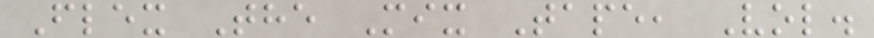Flex The Mix Tape, Vol.
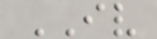IV
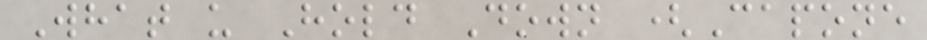What u Hold Down (Capone
